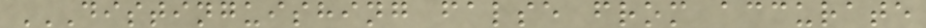DISTINGUISHING FALSE FROM ACCURATE
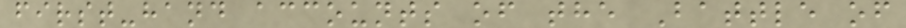first-hand accounts of the Battle of
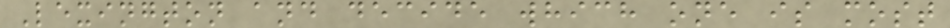Lexington and decide which one is most
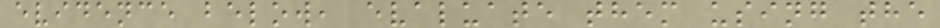evidence below, evaluate them using the
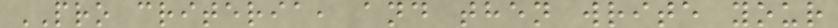PRO criteria, and then write your
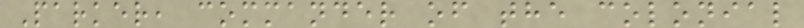Parker, commander of the colonial
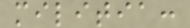militia:
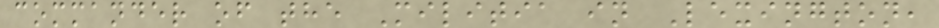commander of the Militia in Lexington,
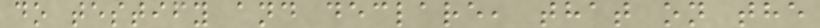do testify and declare, that on the
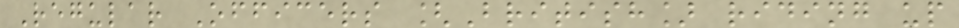Regular Officers [British] riding up
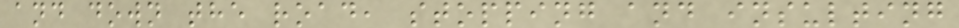and down the road, stopping and insulting
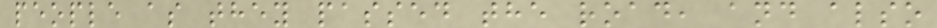people as they passed the road, and also
